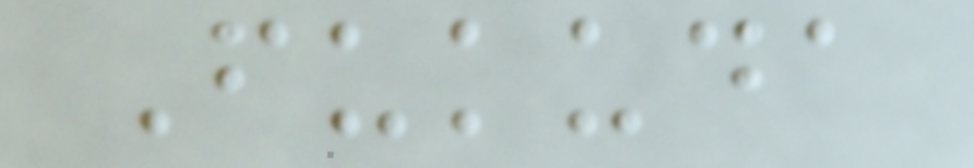Fukuda
